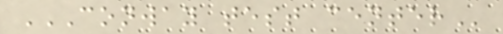CONWAY TEST CENTER
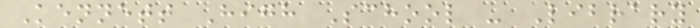Kennett High School - Library
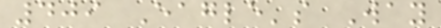409 Eagle's Way
